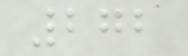272
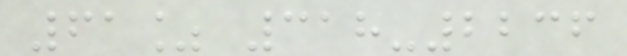61% 318-2236
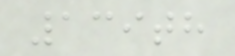139th
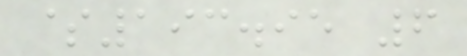$193.95 6
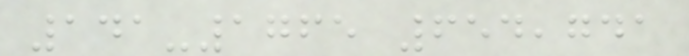141-1765 654,741
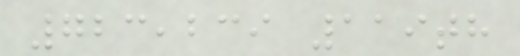723,239 119th
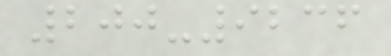200-9236
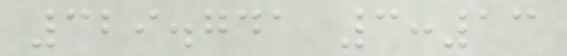329.741 3:13
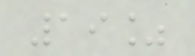19%
